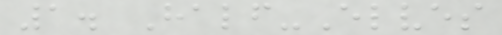1. Half-Elves
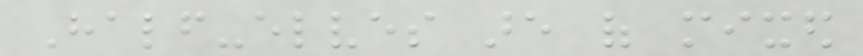Half-elves are of mixed
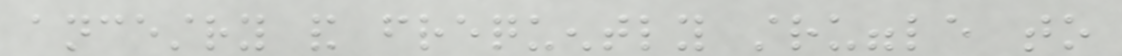ancestry and frequently struggle to
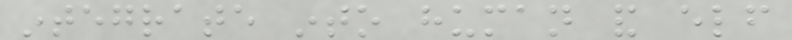integrate into human and elf
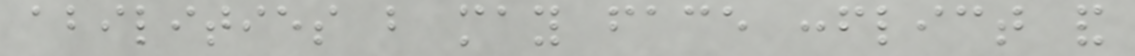abilities but may face conflict and
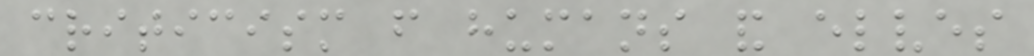criticism from humans and elves
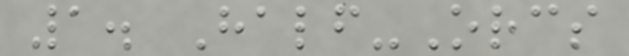1. Half-Orcs
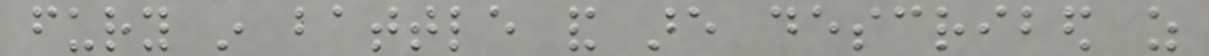fury in battle and are described as
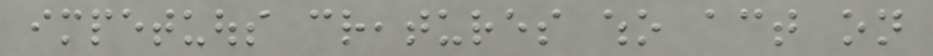impetuous creatures who act on
